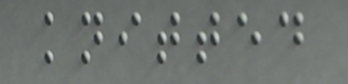knitted
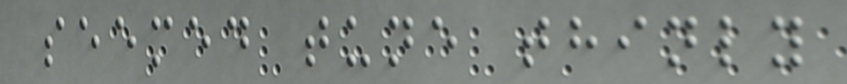seemed tune thinly
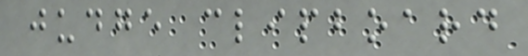judge clipboard
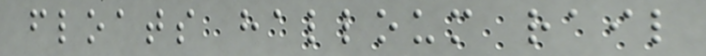floats halloum rail
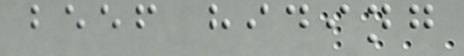beef hiding
